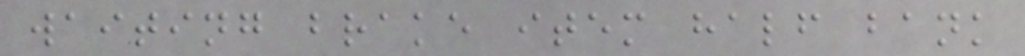waiting brake item half bank
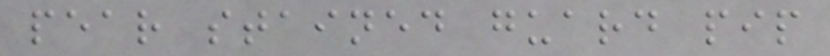pear stained guard pip
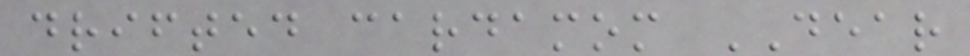drifted cardamom DEAR
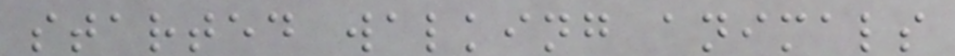started walking animals
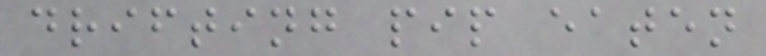drifting pip eaten
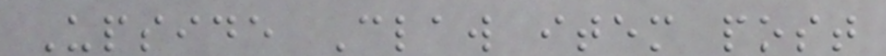Upside Claw item post
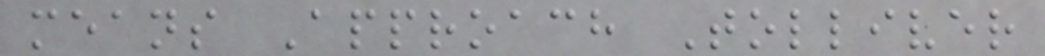means Approach Tolliver
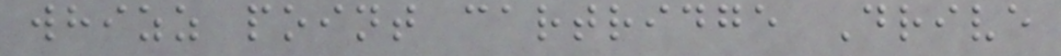whizz point cartridge Drive
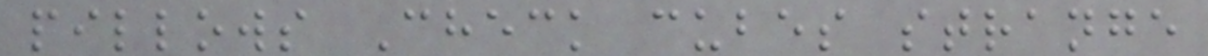pillows Check cubes strange
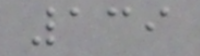139
